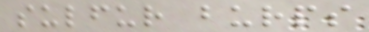sulfur burps
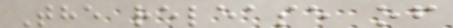The release of
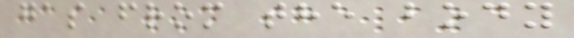gas from the body
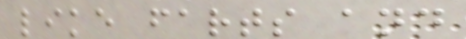like farts and
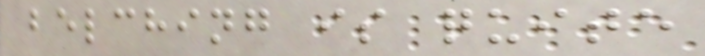belching is quite
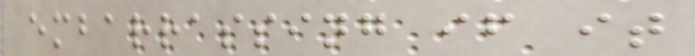embarrassing if it
